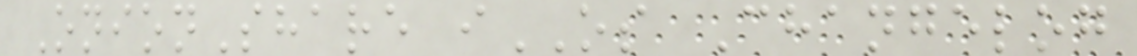OnionShare iOS Changelog
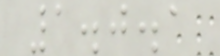1.0.1
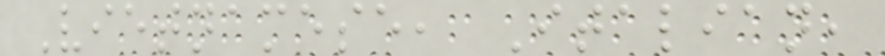Vietnamese, Italian,
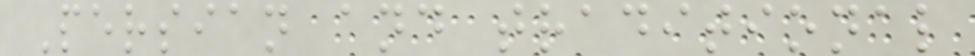Persian and traditional
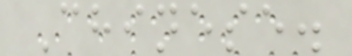Chinese.
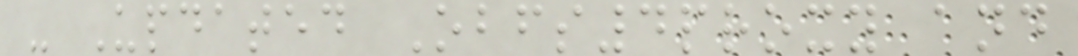- Updated Obfs4proxy and
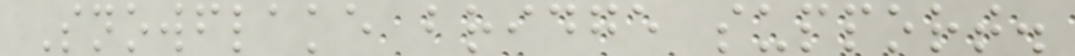Snowflake bridge support.
